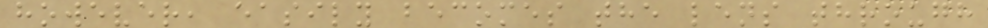however, easily becomes the lens through
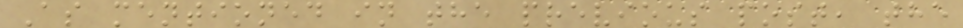As mentioned in the previous post, the
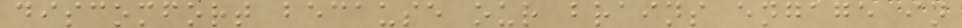discomfort because our brains engage in
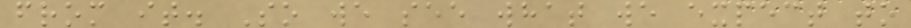from it. So we see what we expect to
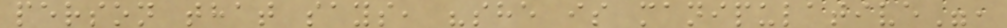person that says, "she is manipulative",
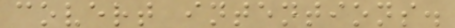covert intentions.
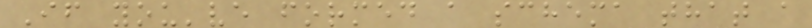If you've formed a schema that a
